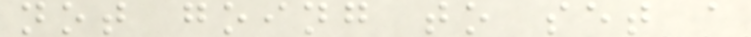not going to set a
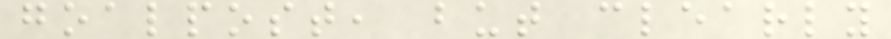goalpost, but clearly
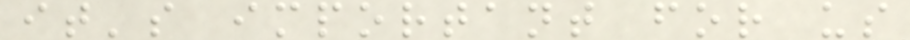it's important for us
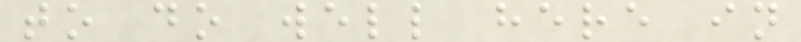to do well here in
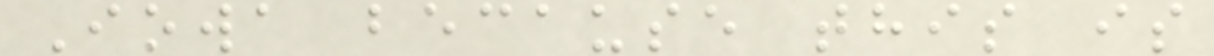Iowa because this is
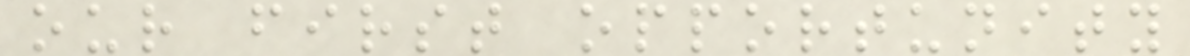our first opportunity
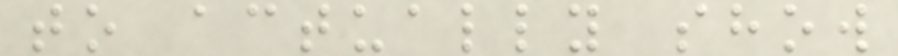to actually show
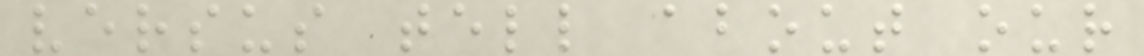versus tell about our
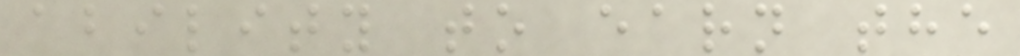ability to earn the
